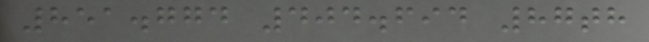851.774 404.694 87th
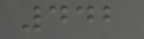442
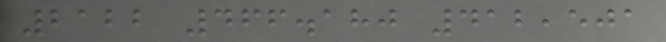2122 466.180 412,501
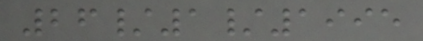26/1/1995
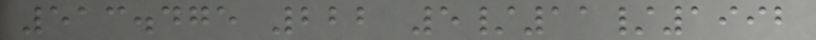513.475 222 5/11/1992
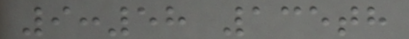9:58 135th
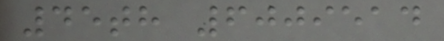45th 6009514
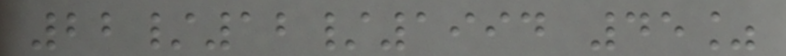22/12/1994 45%
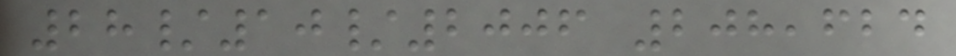28/10/2006 208,624
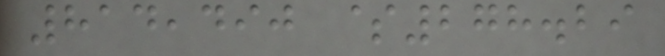814,490 $278.29
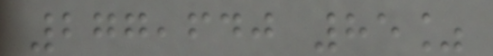277,640 85%
